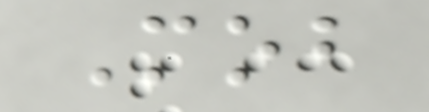Mob
